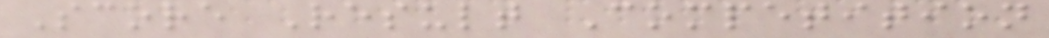Score Result Competition
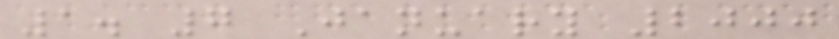1. 7 January 2000
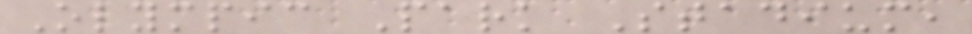Olympic Park Stadium,
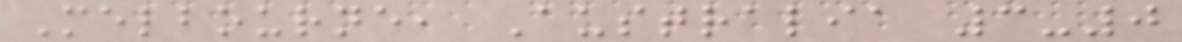Melbourne, Australia 3-0
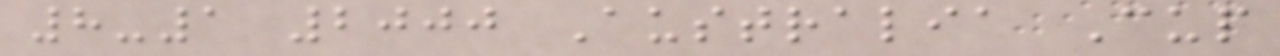8-1 2000 Australia Cup
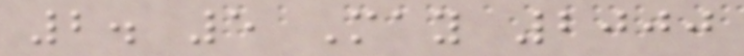2. 5 May 2000
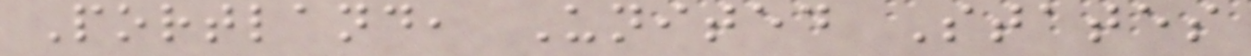Portland, United States
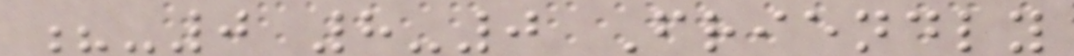?-0 8-0 Friendly
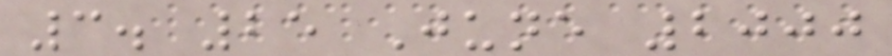3. 25 June 2000
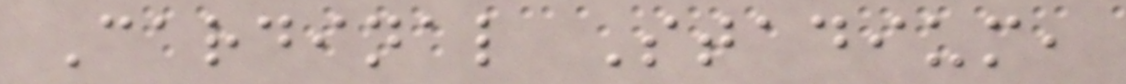Cardinal Stadium,
